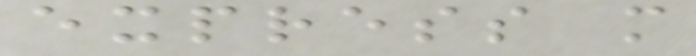express more
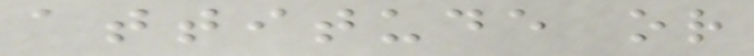attitude or
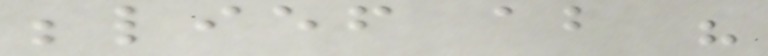belief about his
